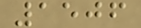1506
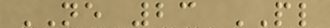NE 23 PL
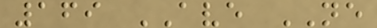169 AVE NE
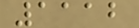1112
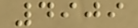4909
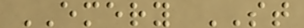EMERY ST
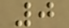0
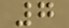7
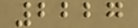2227
